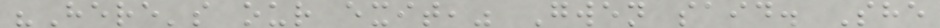"Here's our exit," Gwen said. She
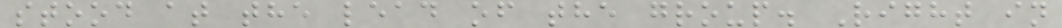stood at the lead of the group. Right in
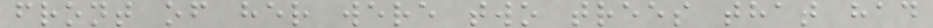front of her were two trees that had
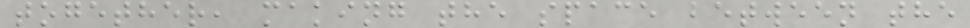together, making the space between the
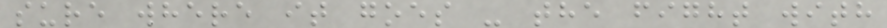sure where it goes - the fight with
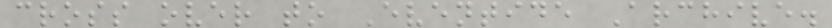cross over to Eventide Archive.
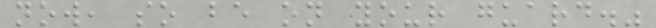now, so be on your guard."
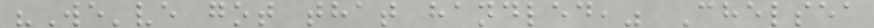"We've got that handled," Chelsea
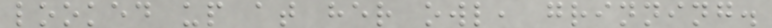looked up at her owl, grinning.
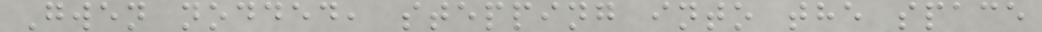Gwen nodded, stepping into the space
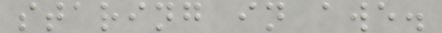staring in awe.
